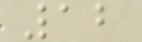12
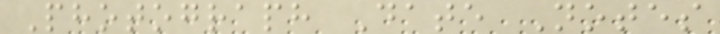Photograph Date Notes
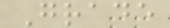Grade
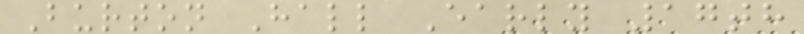Burton Hall Early 17th
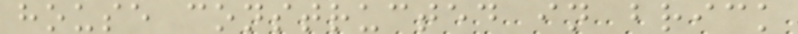house constructed in brick
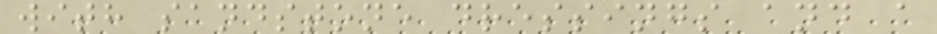with sandstone dressings and a
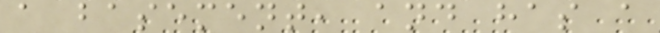a basement, and has a
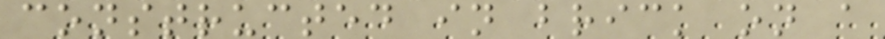constructed in brick on a
